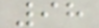98
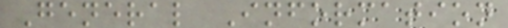General Information
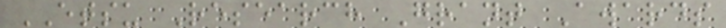ETSU Research Grant Awards
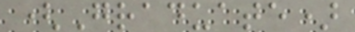(Graduate)
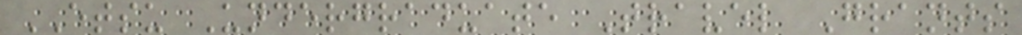ETSU Undergraduate Travel Grants
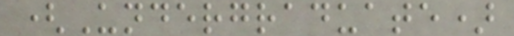(Undergraduate)
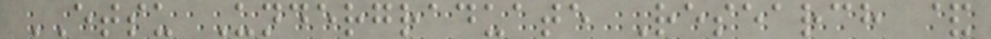ETSU Undergraduate Research &
